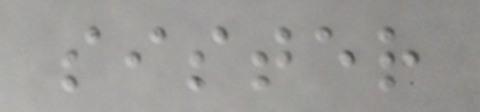sister
